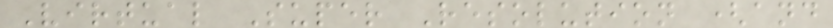Virtual Super Resolution (and
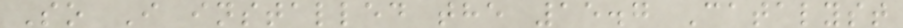So I installed the 15.7 Catalyst
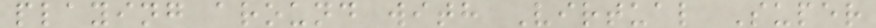playing around with Virtual Super
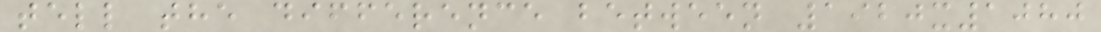tell the difference between 1920x1080
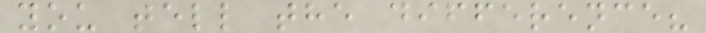you tell the difference?
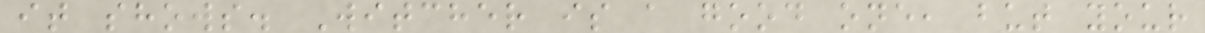it shows. Witcher is a good one, but your
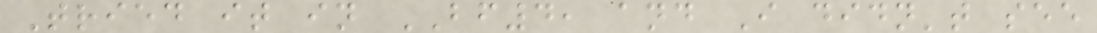Tried it in BF4, and I didn't see
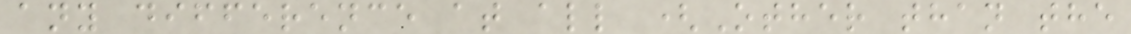any difference at all (Other than the
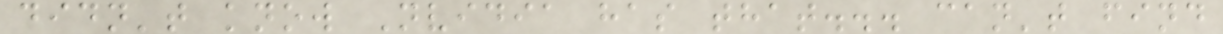didn't know Nvidia has that... can't find
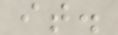it.
